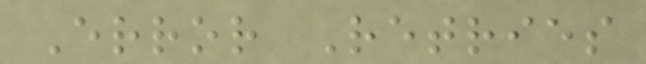Error Retries
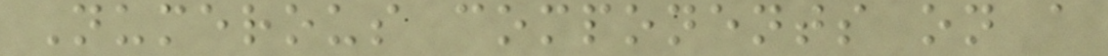Numerous components on a
